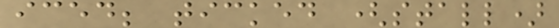iced; ticked (stall)
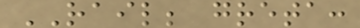RAIL; greta:
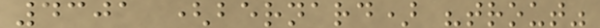4301 (bernard) "trout"
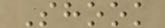Shook
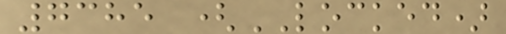7385 (LOCKED)
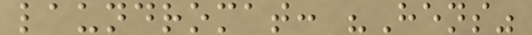laundromat: "Hens"
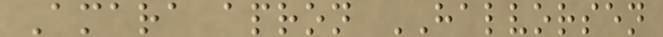Amara apron HALVORSEN
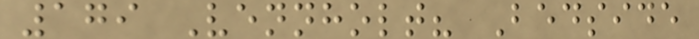179 Vennholt? Bedside
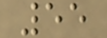55
